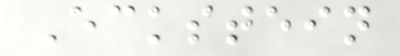Eckstein
